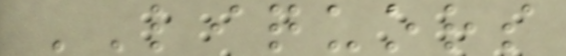LIQUORS
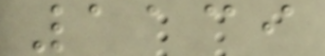1139
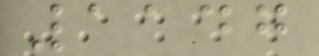1147
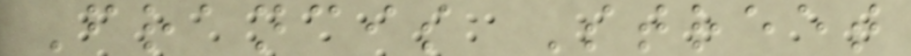Francis Street
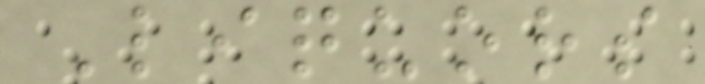Liquors
